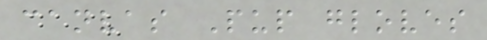canvas Pup gloves
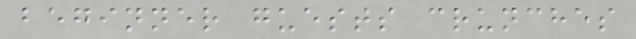beginner guests crunches
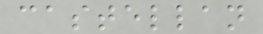castellan
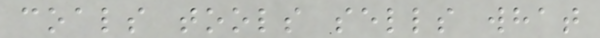coals tools sells what
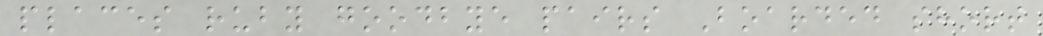places ruby goodbye pairs Boarded short
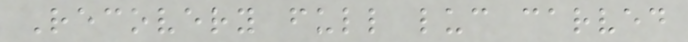Recovery full luc carved
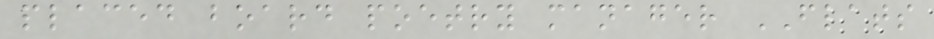placed board poetry manager FLATS
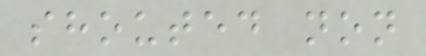shouted non
